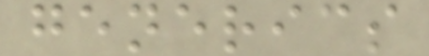generics
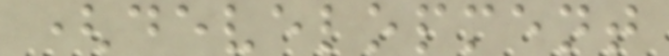(development
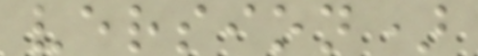version)
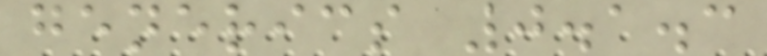generics 0.1.3
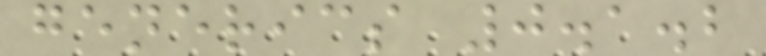generics 0.1.2
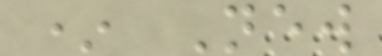* New
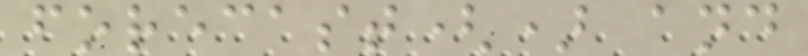forecast() and
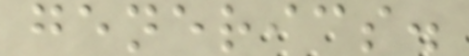generics.
